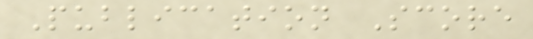Publication Score
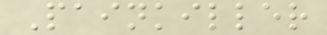Painkiller
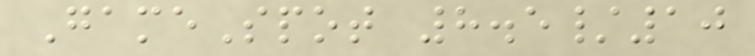GameSpot 8.5/10
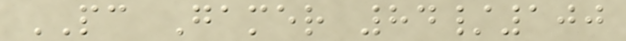PC Gamer 84/100
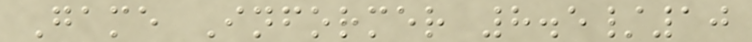Game Informer 8.5/10
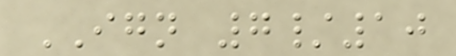IGN 7/10
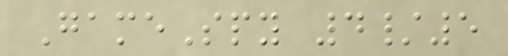GameSpy 4/5
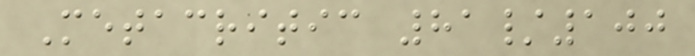Metacritic 81/100
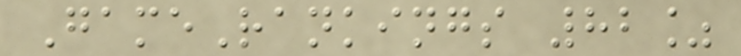GameRankings 82%
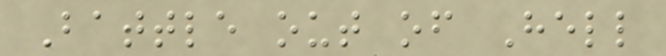Battle out of Hell
